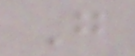G
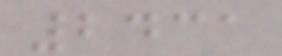2431
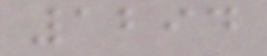1294
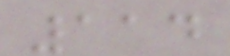114
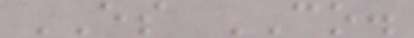ES CO.
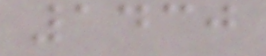1430
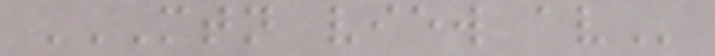MTN VIEW AV
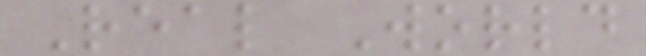Real World
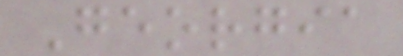Georgia
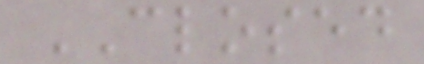CLOSED
